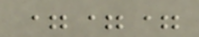===
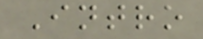Intro
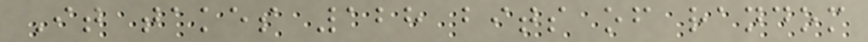It takes 128 bits of random
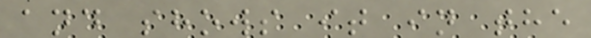and shows it in the
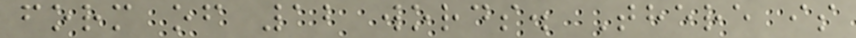form of 12 words. There is
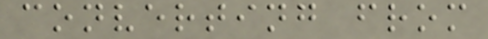converting from
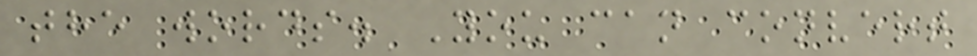the words. You can convert
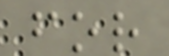for
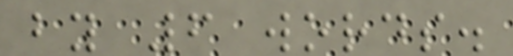by 6 words.
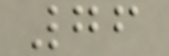76
